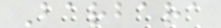Barbara
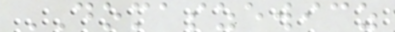DOMASZEWICZ
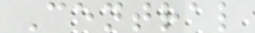Central
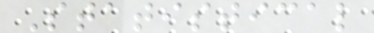Statistical
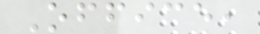Office,
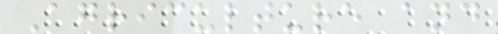Agriculture and
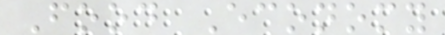Food Economy
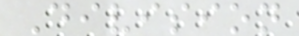Division
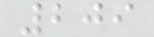209
